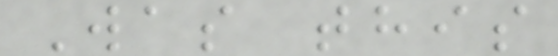Was this
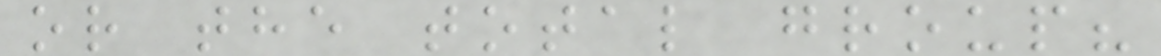or the total group?
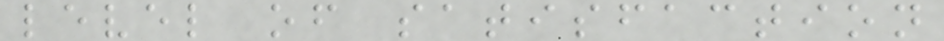level of satisfaction
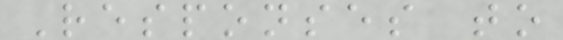Responses to
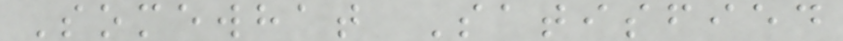Somewhat Satisfied
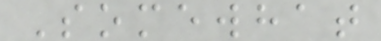Somewhat
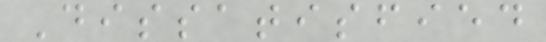Dissatisfied
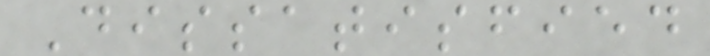Dissatisfied
